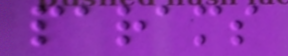params
